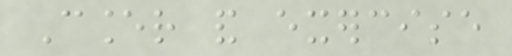Cancer and exercise
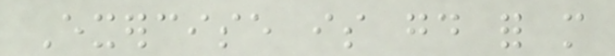Exercise is good for more
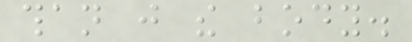than just the body.
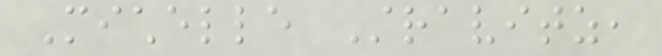Michelle Stravitz,
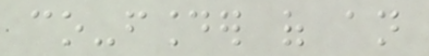co-founder of an
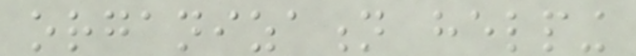organization helping
